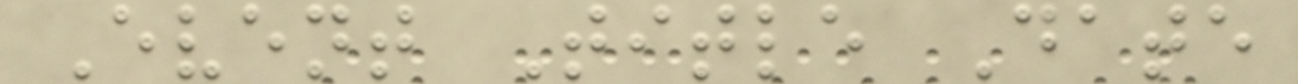Event Title Date
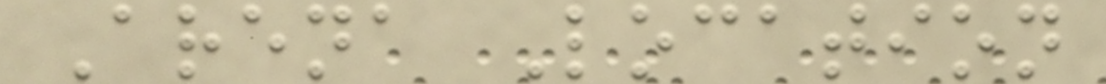Arena Location
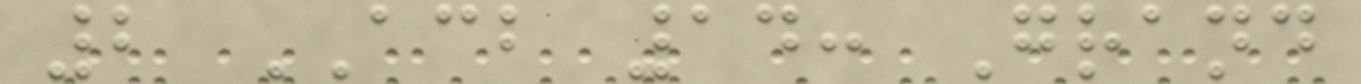2 ACB 14: Grand
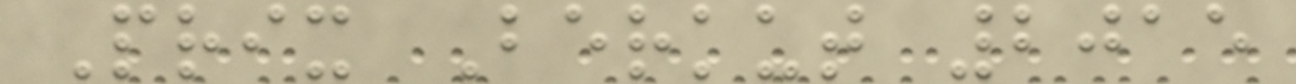Prix Berkut 2015
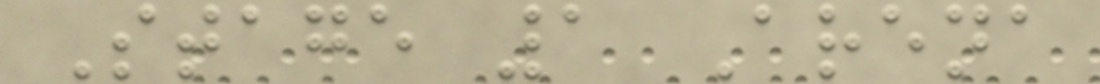Stage 1 Arena
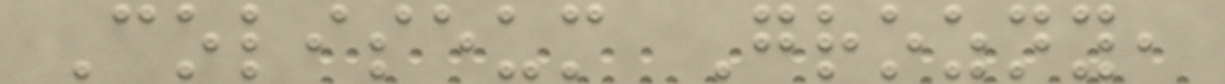Coliseum Grozny,
